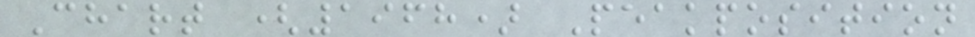Chart (1968) Peakposition
